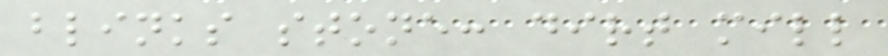blinks stone: dirt mill
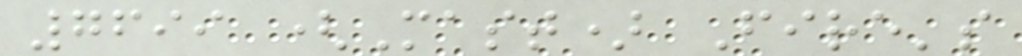7699 (Mast) Fire's
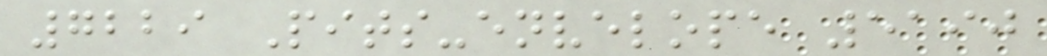7229 Pits-envelope 5190
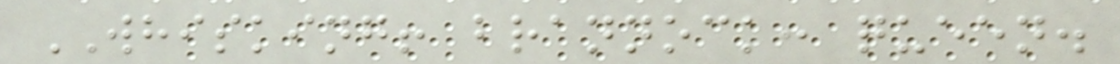WHISKING! brannock: queen.
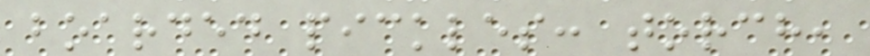boarded pickles: torch,
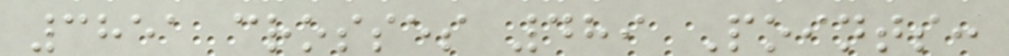3851 crosses 489 Points:
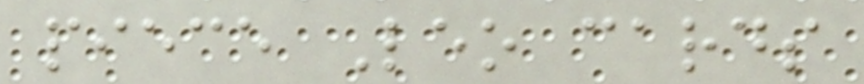piece Leo cards
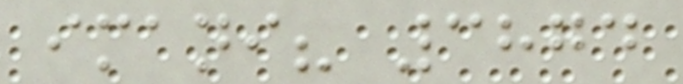imani? 3874
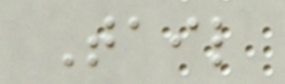Tail
